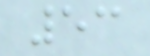53
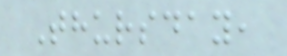Thursday,
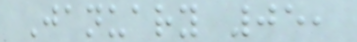January 05,
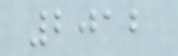2012
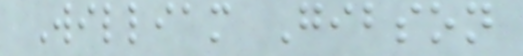William Gibson
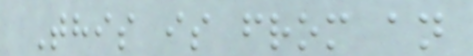This is from an
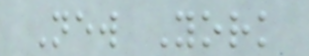New York
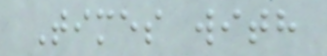Times with
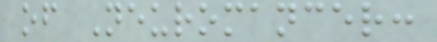of Neuromancer:
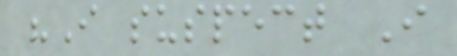"I suspect I
